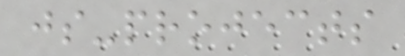js-projects
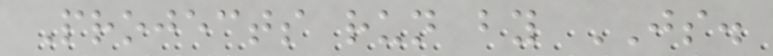Projects run by JS.
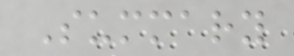Summary
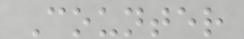Counter
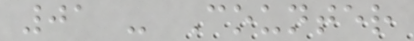01 - Counter
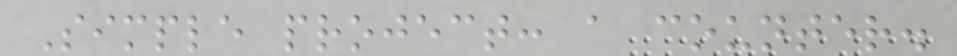Simple project: a counter.
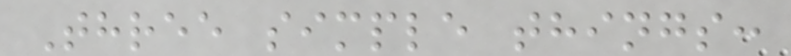Three simple things:
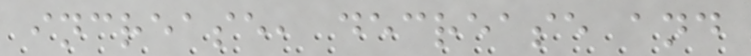increase, decrease and
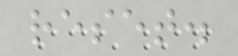reset.
